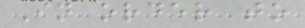In order to
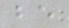be
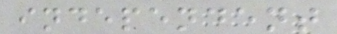independent
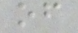of
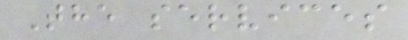The services
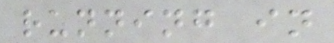running in
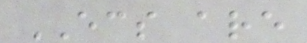ECS are
